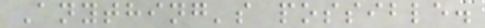Anything's possible.
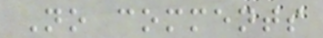No comments
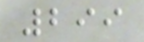299
